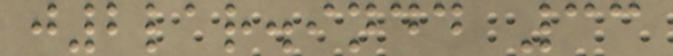j2lar.indd 33
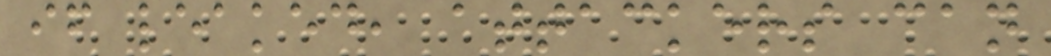if leaked, attackers can
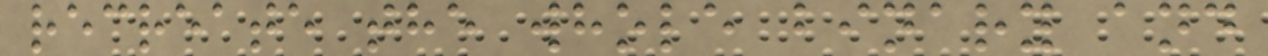recreate the whole binary and
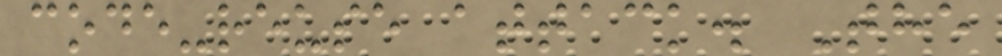code-reuse attack. The
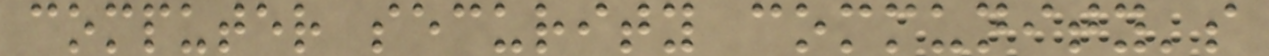computer security community's
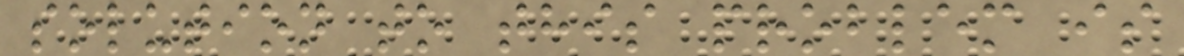solution to this problem is
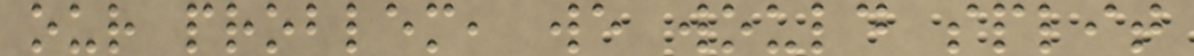our problem, we would split
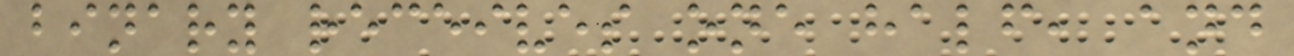binary receives one half, and
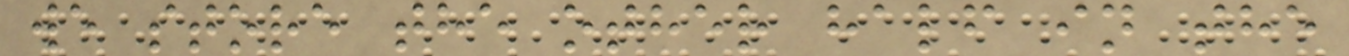we store the other half in the
